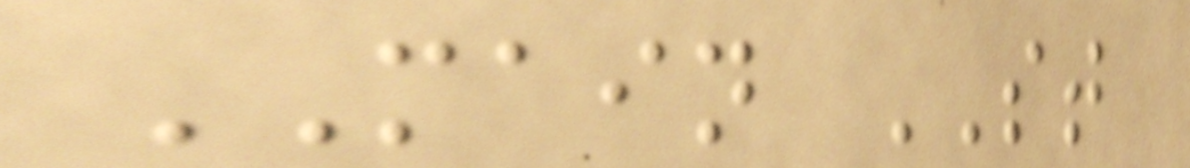MAIN ST
